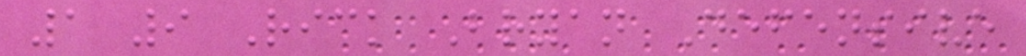1 9 Rick Bryan Defensive
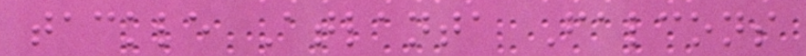tackle Atlanta Falcons
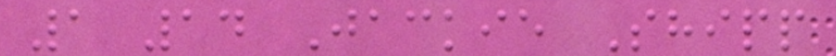1 14 Jackie Shipp
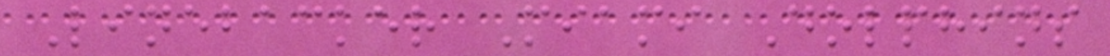Linebacker Miami Dolphins
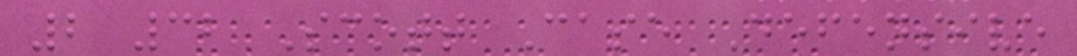2 32 Scott Case Defensive
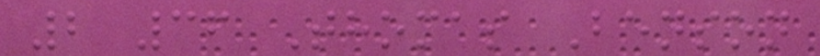2 36 Thomas Benson
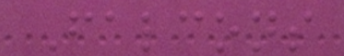Falcons
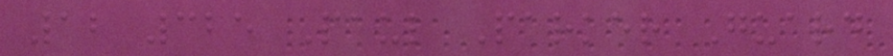12 325 Paul Parker Guard
